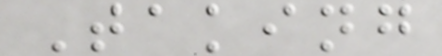Taking
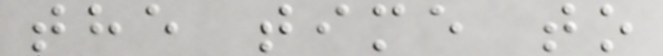the time to
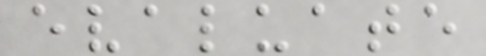evaluate
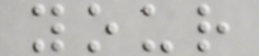your
